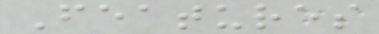Features
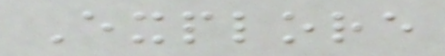Explore
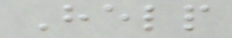Help
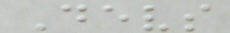Devs
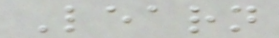Learn
